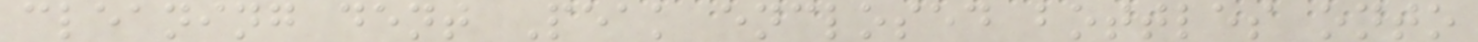cleaning dent Peak enclosed bottles onto
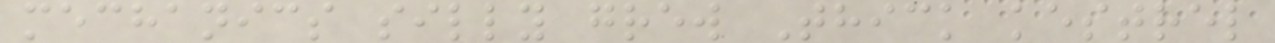mechanics silly grew Thick kestrel
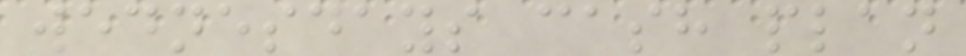wednesdays cash plan
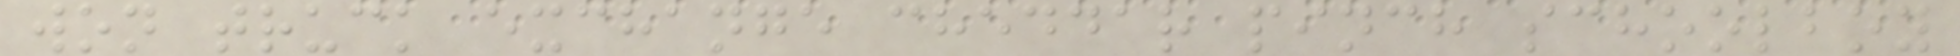won truck exchange cheddar pinch schoolboy
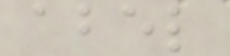abel
